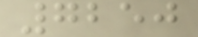7250
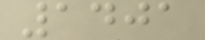1401
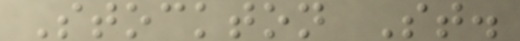Stockton St.
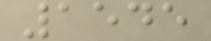1545
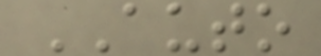AUTO
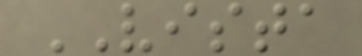VISTA
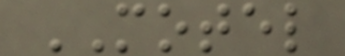MOTEL
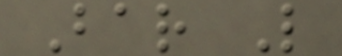Bar L
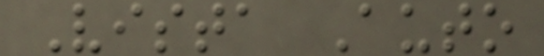Vista Auto
